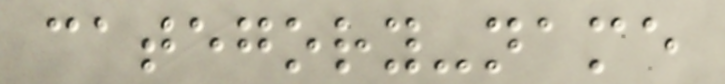category-name
